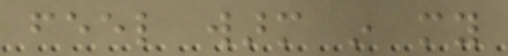feel warm in my
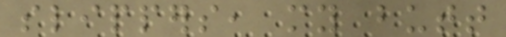slippers, my butt
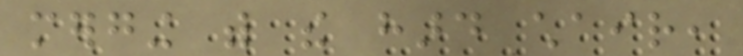merging with the hard chair,
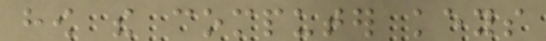how the computer keys
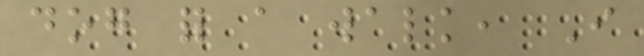dog for a walk, I
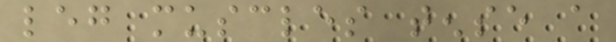leg muscles tense a
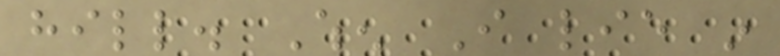hill. When I lie in
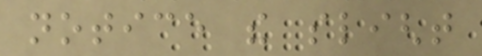notice the slight
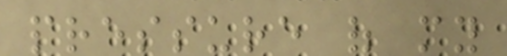pressure of my
